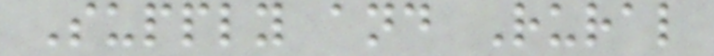Supply and Rural
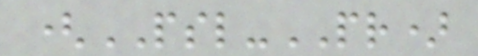(PSL-PR)
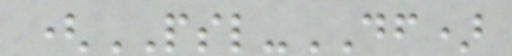(PSL-DF)
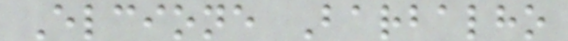Elcione Barbalho
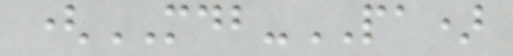(MDB-PA)
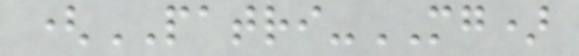(PATRI-MG)
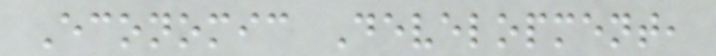Economic Development,
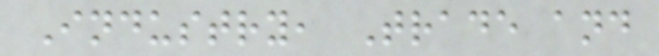Industry, Trade and
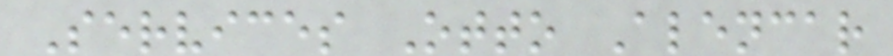Services Otto Alencar
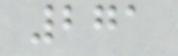271
